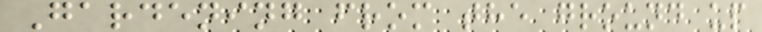Gardening from the ground up
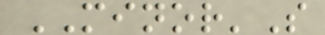MINOR'S
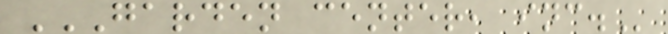GARDEN CENTER, INC.
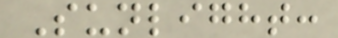Sunlight:
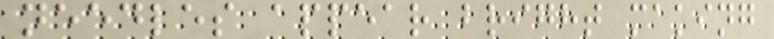needles appear bright making
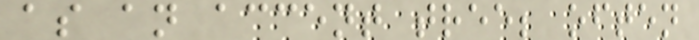as an accent tree; often
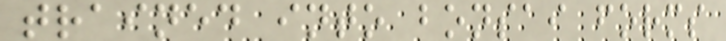trained into bonsai forms
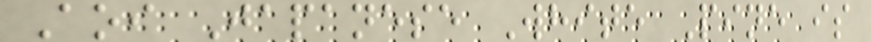Aoi Japanese White Pine is
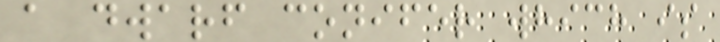a dwarf conifer which is
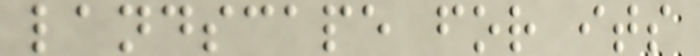landscape for its
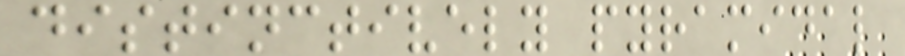distinctively pyramidal
